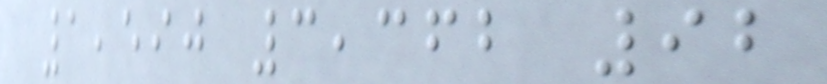1,590 3,362 92
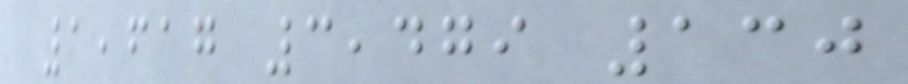1,617 3,479 130
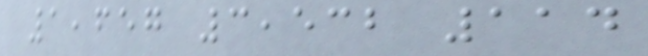1,657 3,532 114
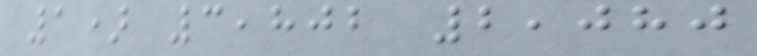1) 3,802 2,080
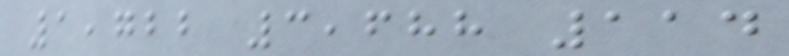1,722 3,688 114
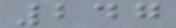247
